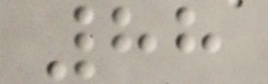88
